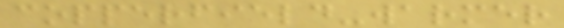copperfield-warmer
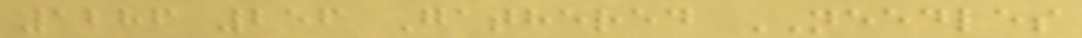1286 256 Gathered NEEDLES
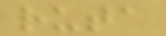ruta
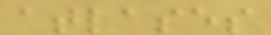atlases
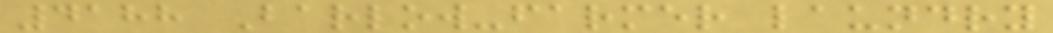4188 Barlow-farmer laundry
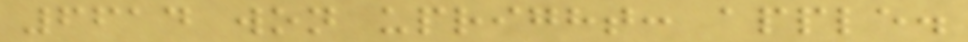6614 won upright: apple.
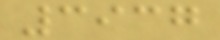3937
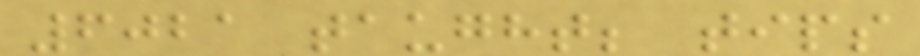6021 taught; tips
